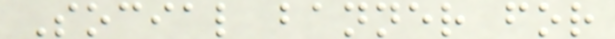Social banner for
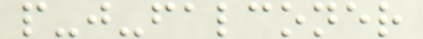p-j-falconer
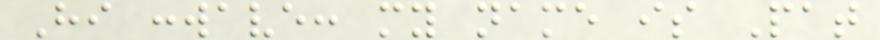Hi :wave: my name is Pat
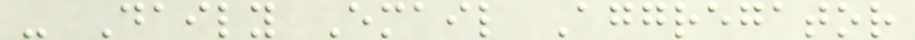- Daily Email Aggregator
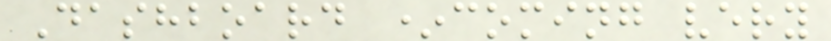Dashboard *coming very
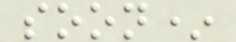soon*
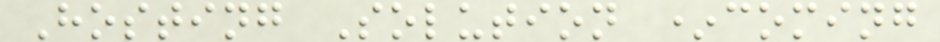Hosting Solution *coming
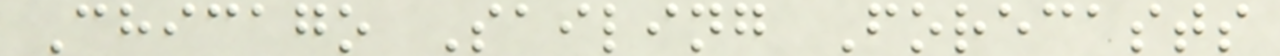Chicago Sailing Forecasts
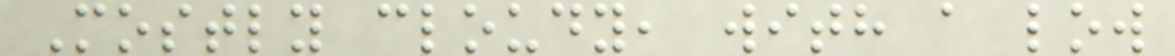Mostly cloudy, with a low
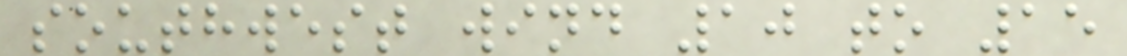southwest wind 10 to 15
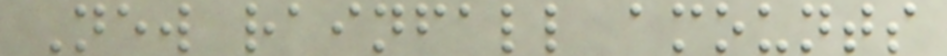New rainfall amounts
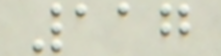117
